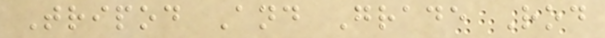Tripod And Grade Rod
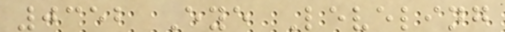0352 Eye Leveling
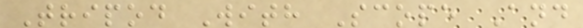Tripod With Scope And
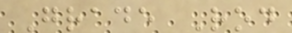Grade Rod
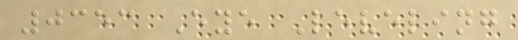0353 Eye Leveling
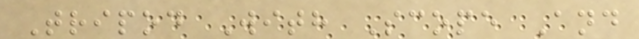Tripod With Scope And
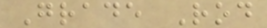Grade Rod
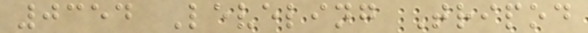0354 Leveling Tripod
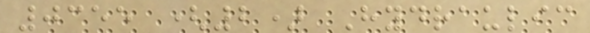0355 (2) Hydraulic
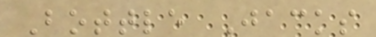Bottle Jacks
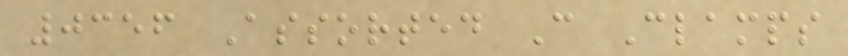0356 Assorted C Clamps
